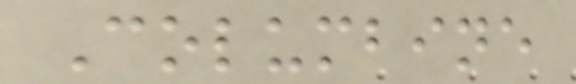Columbine
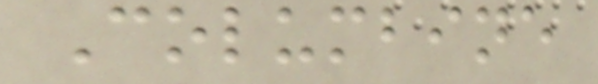Columbine
